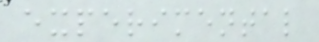experimental
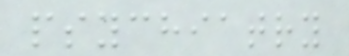psychiatry
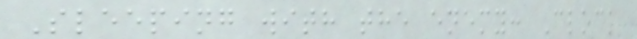Sleeping with the enemy: Clock
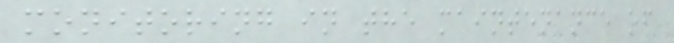monitoring in the maintenance of
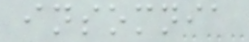insomnia
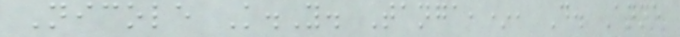Nicole K.Y. Tanga,*, D. Anne
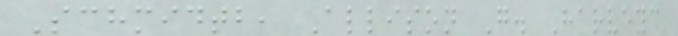Schmidtb, Allison G. Harveyc
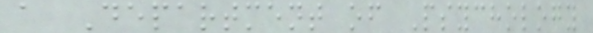a Department of Psychology
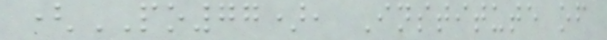(PO77), Institute of
